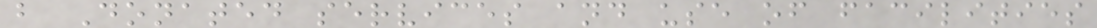b Donated services and use of facilities
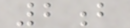2b
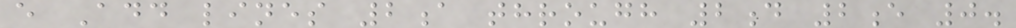e Add lines 2a through 2d 2e 0.
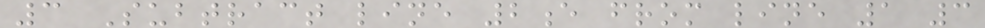3 Subtract line 2e from line 1 3
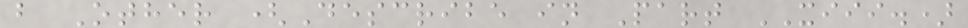b Other (Describe in Part XIII.)
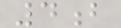4b
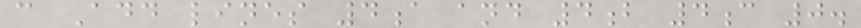c Add lines 4a and 4b 4c 0.
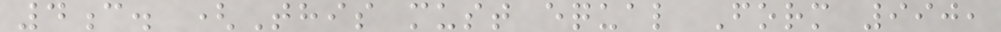4c. (This must equal Form 990,
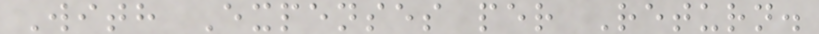With Expenses per Return.
